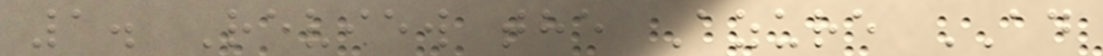1. Review the Azure AD
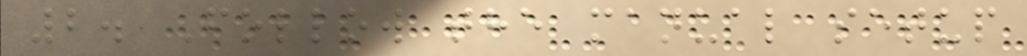2. Follow the manual setup
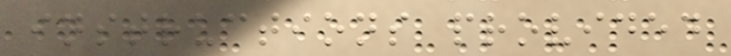instructions provided
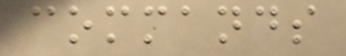commands
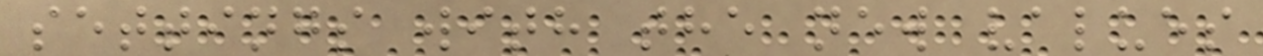settings with the new values
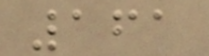161
